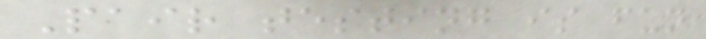Pair testing is fun
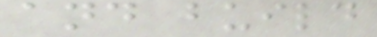and build
